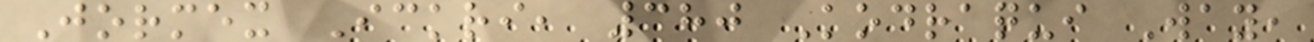Jormex Ickri, 380 Kodraqui Way,
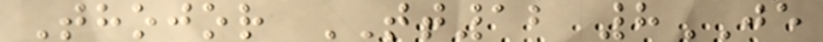Thojor TT12 8JE
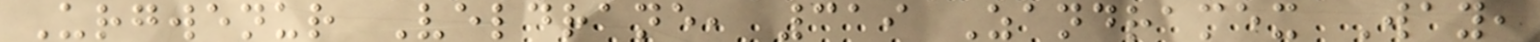Urgwenur Veldrane, 319 Zandramex Way,
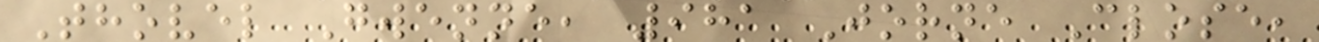Thovel Gwenne, 981 Jorne Close,
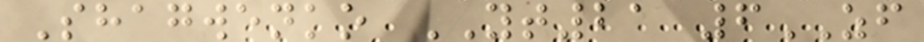Shagwenko YT21 6ZF
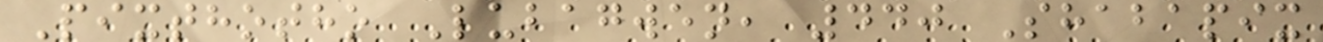Pixthotho Lubagwen, 440 Shabapix
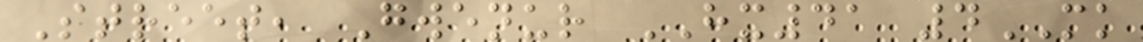Street, Gwenur HX41 4MK
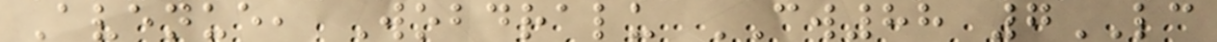Avenue, Wobdralu CW88 7LC
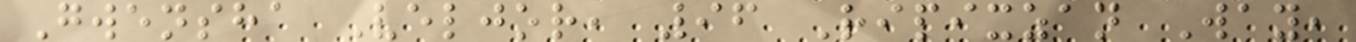Gwensha Veljor, 96 Ripixzan Way,
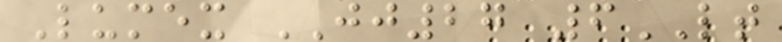Lumex JJ27 6LT
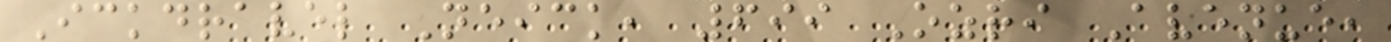Ickdravel Neick, 699 Ozri Avenue,
